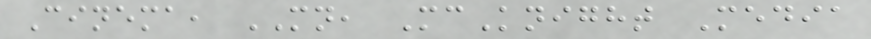Cinema, MN, McKnight Media
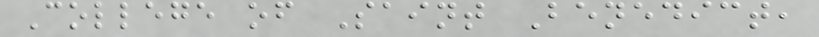College of Saint Benedict,
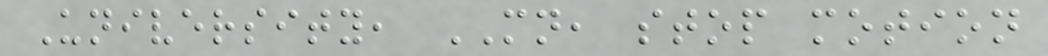University, MN, stop motion
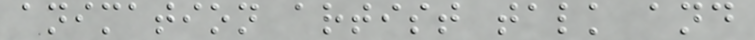animation artist talk and
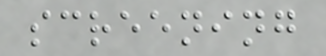screening
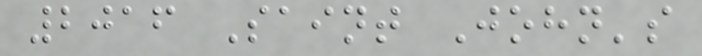2016 Saint John's
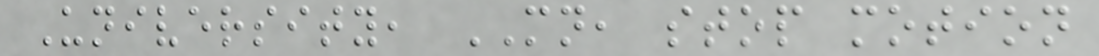University, MN, stop motion
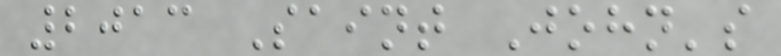2013 Saint John's
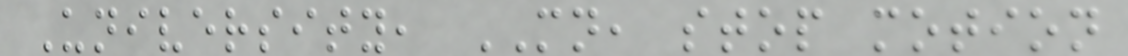University, MN, stop motion
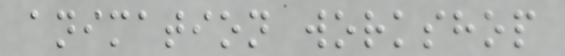animation workshop
